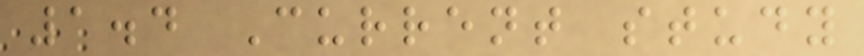1.4 Current study
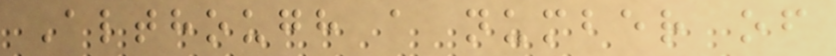Although a number of
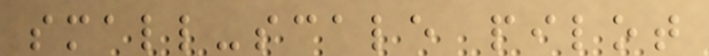small-scale pilot
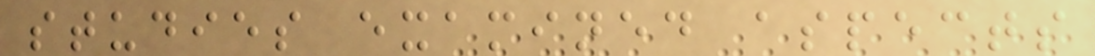studies examined aspects
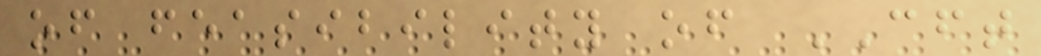of feasibility of CFT
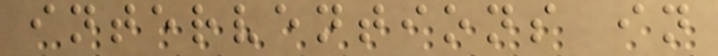interventions in
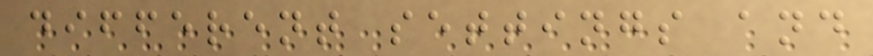different settings and
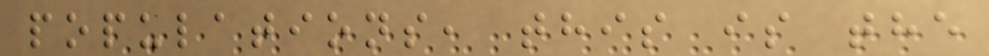populations, this is the
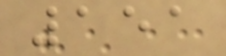151
